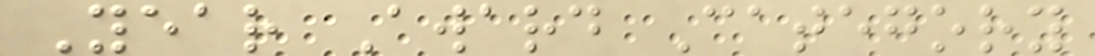Year Award Category
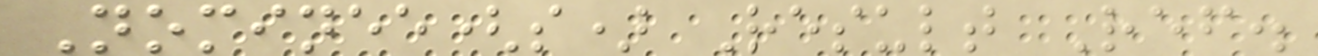Nominee(s) Result Ref.
